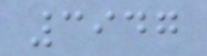3947
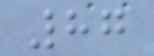87
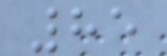85
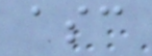asc
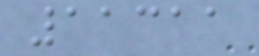11311
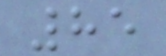85
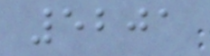5201
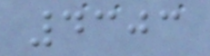4303
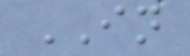IN
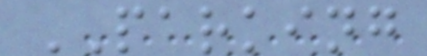PARKING
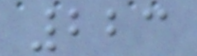223
